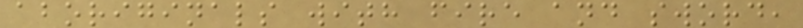aboriginals with fire and sword,
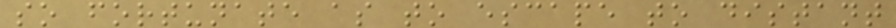so fortunate as to escape to distant
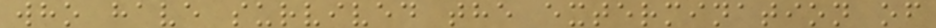who have survived the extermination of
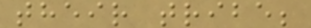their tribe;
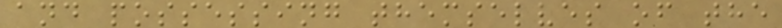and possessing themselves of the
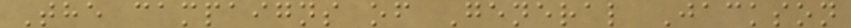The campaigns of General Jackson
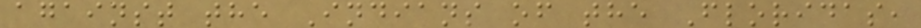against the Indians of the Floridas,
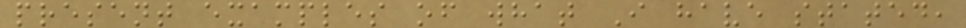present examples of what I have stated,
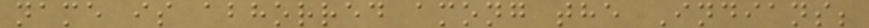name is abhorred among the Indians;
